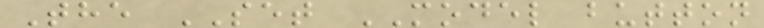The SET MODEL button
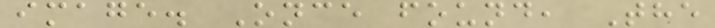image. Once found, The
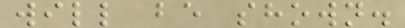will be shown.
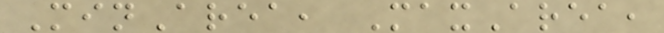MinArea, MaxArea,
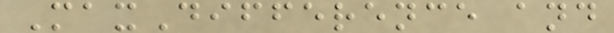MaxDifference and
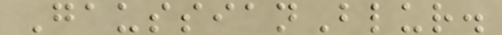GaussianBlur.
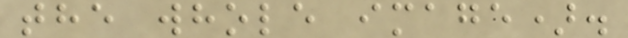the whole image).
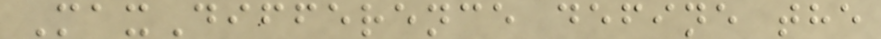MaxDifference define the
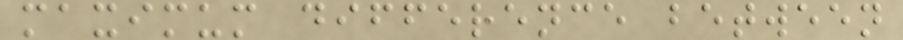maximum difference between
